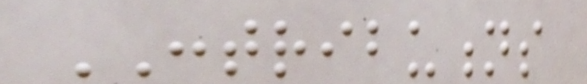CONTRIBUTIONS
